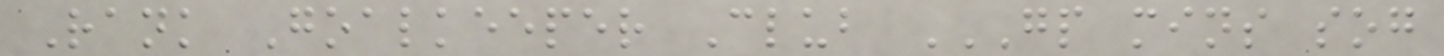Rank Goalkeeper Club GP MINS SOG
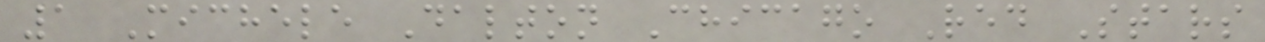1 Michele Dalton Chicago Red Stars
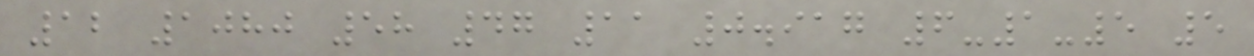12 1080 58 47 11 0.917 6-1-5 5
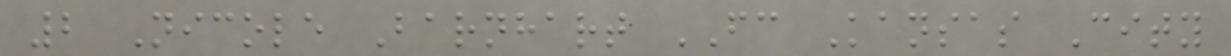2 Nicole Barnhart FC Kansas City
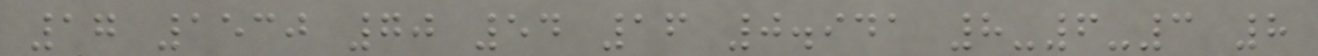17 1530 70 54 16 0.941 8-6-3 8
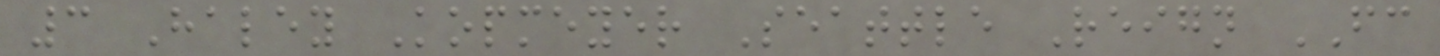3 Haley Kopmeyer Seattle Reign FC
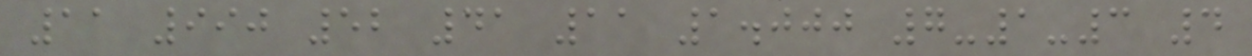11 990 52 41 11 1.000 7-1-3 4
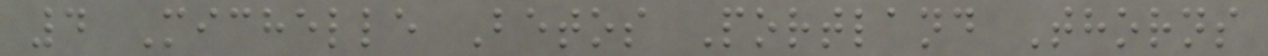4 Michelle Betos Portland Thorns
